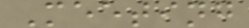Meeting
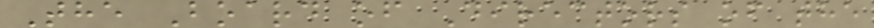The Board of Directors of the
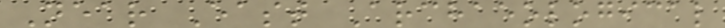Near East Archaeological
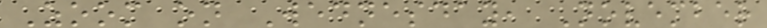Zoom on Wednesday, November
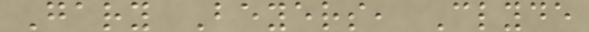Gary Beyers, Clyde
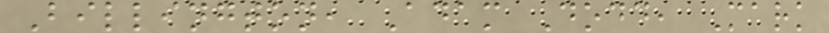Billington, Adam Dodd, Mark
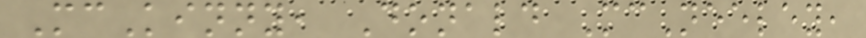McKinny, Donald McNeeley,
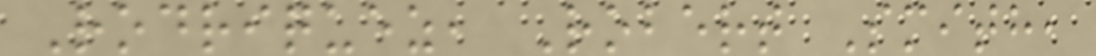Rodriquez, Robert Smith,
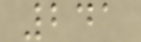241
